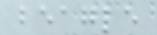beagle
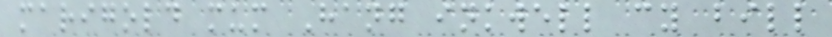marigold mum Hang inkwell cy bill
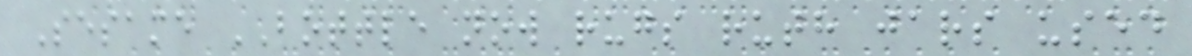Sesame BOTTLE now rugs ruth jars used
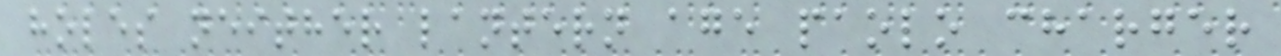holes neither lantern age paolo charger
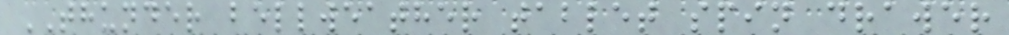THUNDER bellweather tablet spin drawer
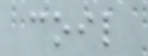coil
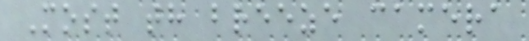Most th breeze camera
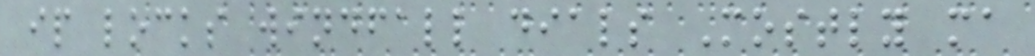ip locks windfall dials Mostly ma
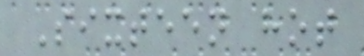Sixteen hot
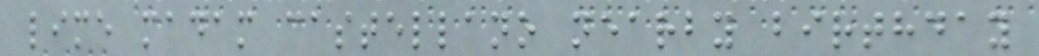lime madam castellano nearby birthday
